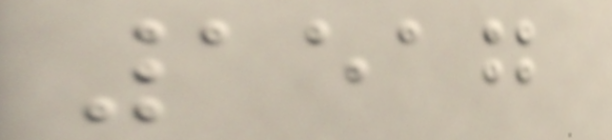1517
